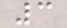3
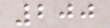200
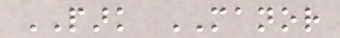PARK MANOR
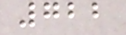722
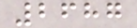2687
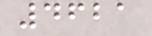4621
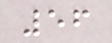56
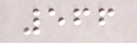566
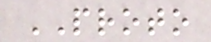PROTO
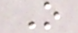O
